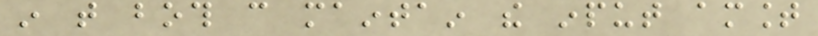in that both can maintain the input amount
